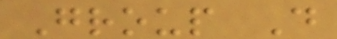Group D
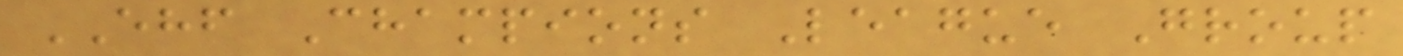EHF Champions League Group
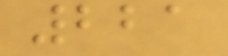221
